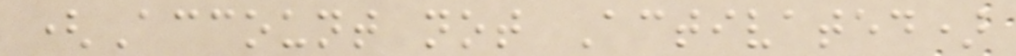(Account not Activated)
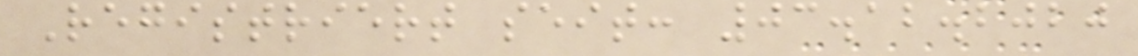Registriert seit: 03.12.2020
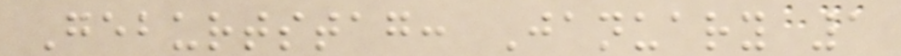Geburtstag: January 1
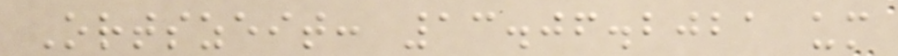Ortszeit: 13.06.2021 um
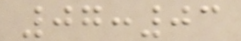07:03
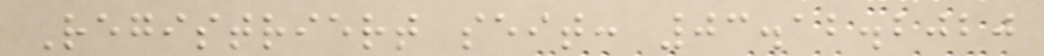Registriert seit: 03.12.2020
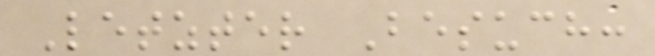Letzter Besuch:
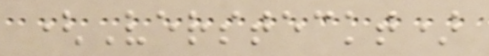(Versteckt)
